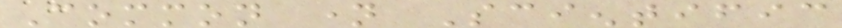Common name Scientific
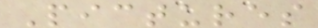Pictures
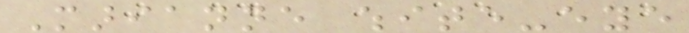Marianne white-eye
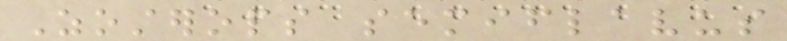Zosterops semiflavus
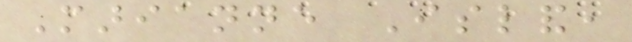Marianne Island,
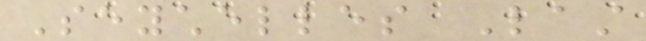Seychelles Last
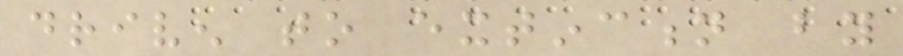driven to extinction by
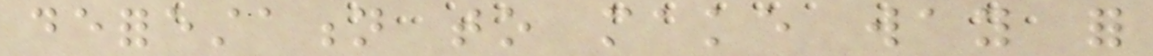deforestation to make way for
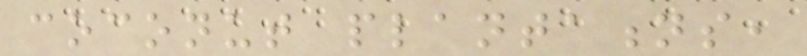coconut plantations,
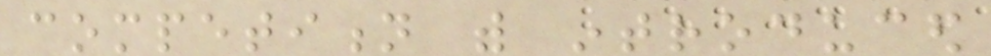competition with introduced
